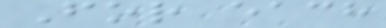For each
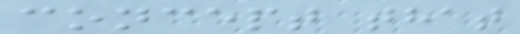concept that
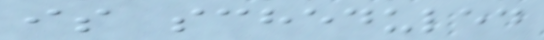is scheduled
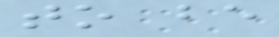to be
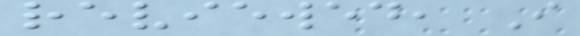reviewed, I
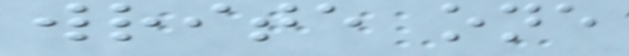write one
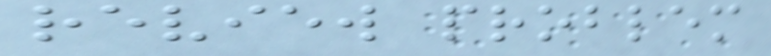review problem
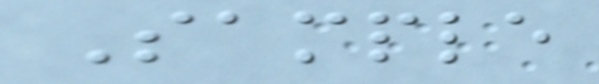Sample
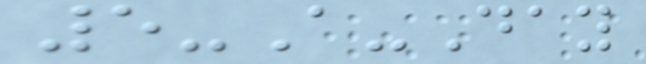5-A-Day
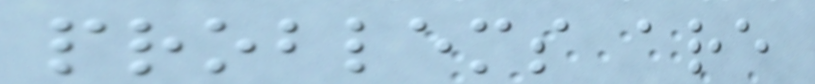problems are
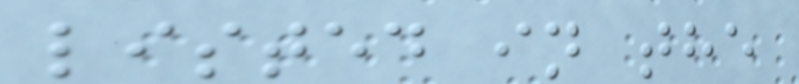listed in the
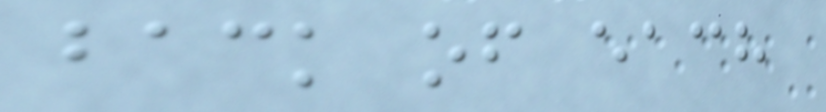back of each
